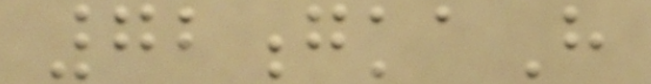72gkaH
